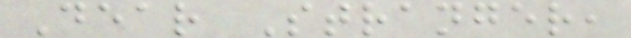Dear Stranger,
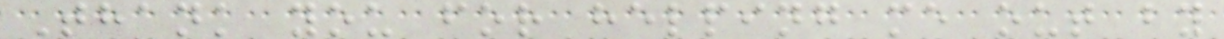Thank you for helping me out by
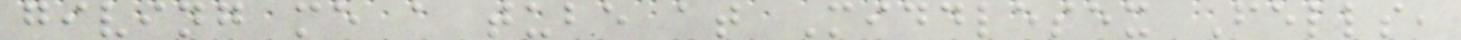giving me a tube at Middlesex Fells,
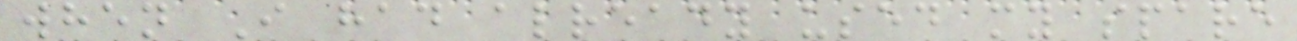when I had already used my spare
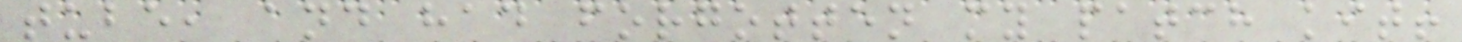tube, and had forgotten my patch kit!
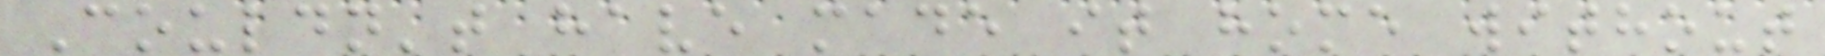Couldn't have made it home without
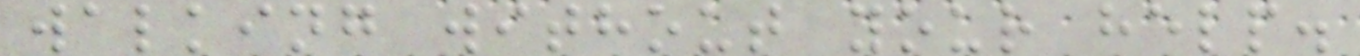walking without your help.
